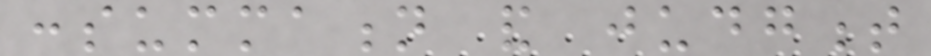consummation and judgment
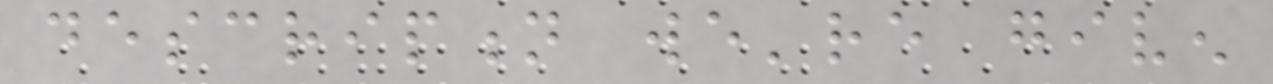description we're given
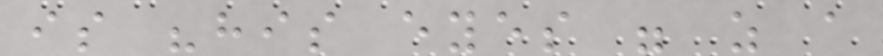is "his eyes were as a
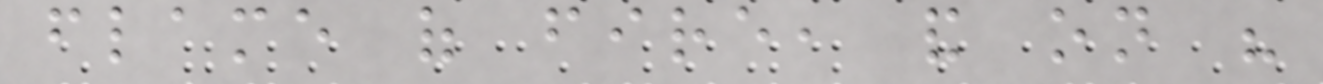flame of fire, and on his
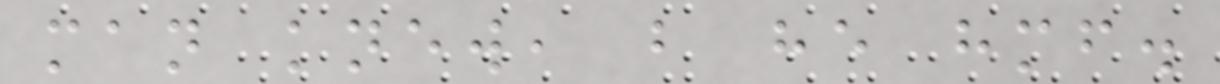man knew, but he himself.
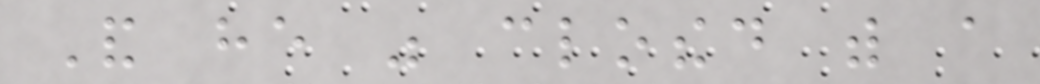And he was clothed with a
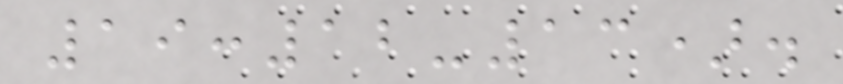19:12-13).
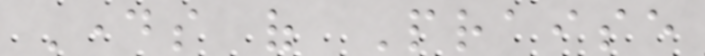Days of Praise
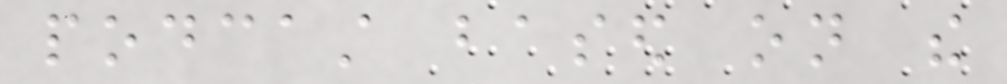podcast based on the
